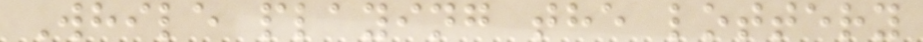While playing the lottery
